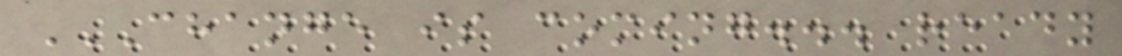CHANGE IS COMING... READY
